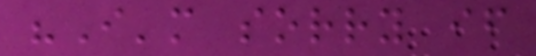"I'm sorry if
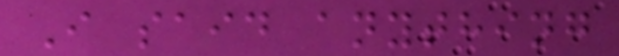I said anything
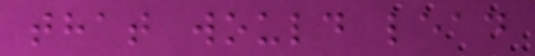that would lead
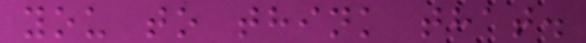you to think that.
